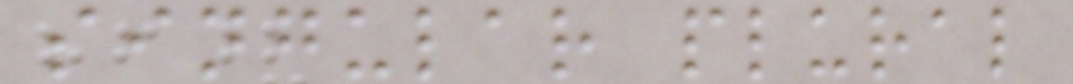singular plural
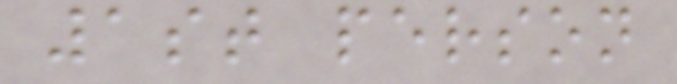1st person
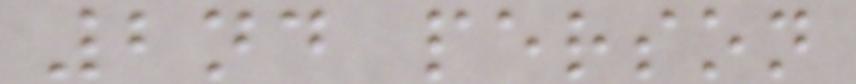2nd person
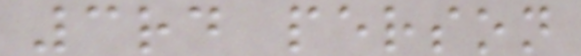3rd person
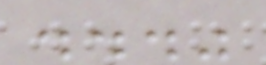..."
